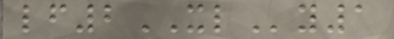lf2XLy1
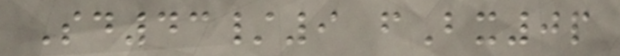Sd43/9 fBx0p
